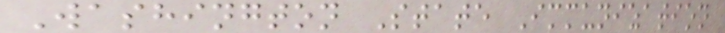Washington State Immunization
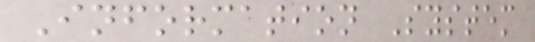Information System
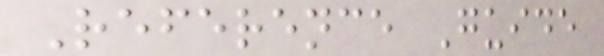Reference Guide
